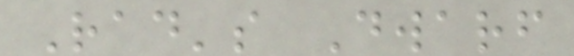Rad's Dwarf
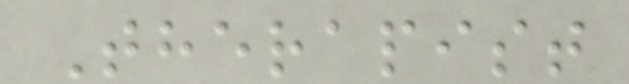Therapist
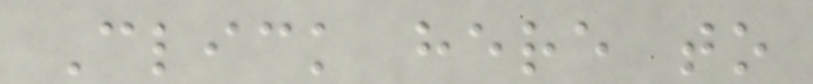Click here to
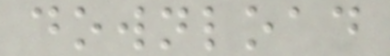download
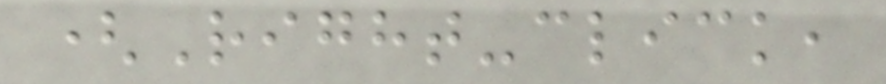(Right-click,
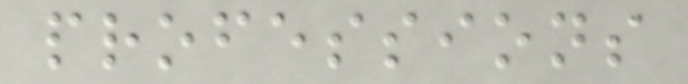professions
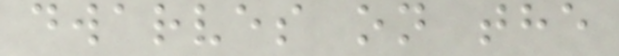dwarves on the
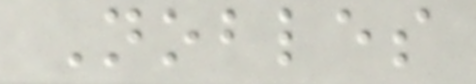Nobles
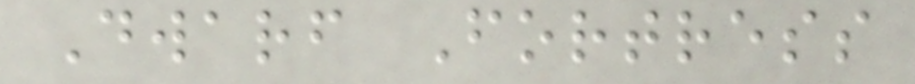Dwarf Fortress
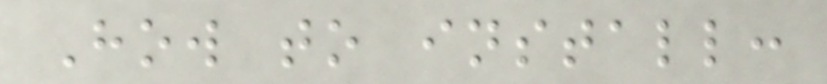How to install:
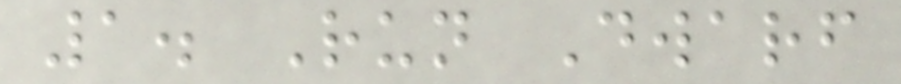1. Run Dwarf
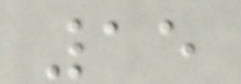15
